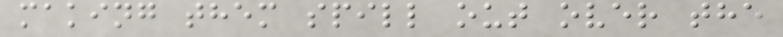making them spill out over the
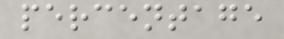percentage
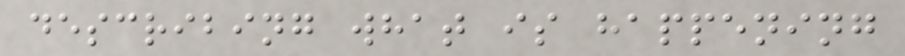describing what is happening
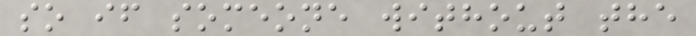so if someone without the
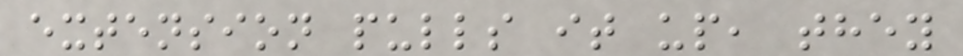extension pulls it up, they
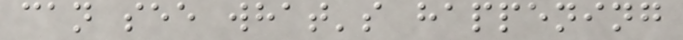can see what's happening
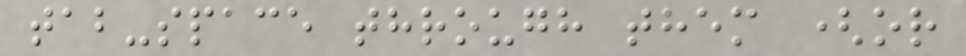tab-space through them (or
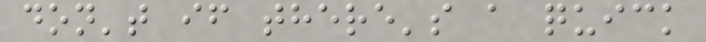don't if there's a quick
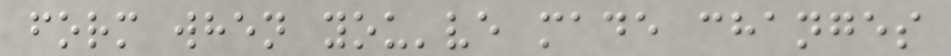form when you've made changes
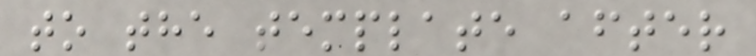to the template after
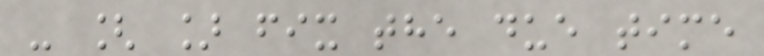- [ ] fix the due time
